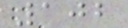102
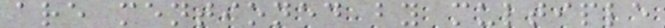are mentioned by multiple
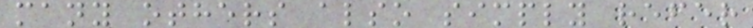many others also simply refer
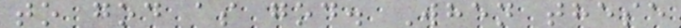to god as god. When these
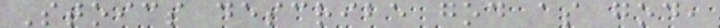Stoics describe god as god,
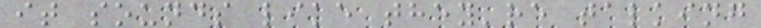it sounds like they're talking
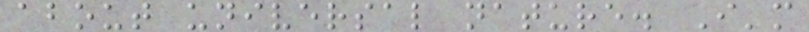about universal nature. I'm
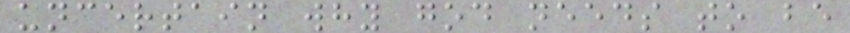uncertain why god needs to be
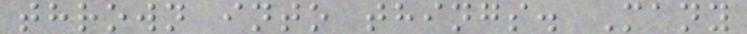thrown into things. Many
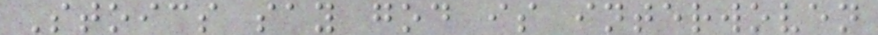Stoics say god is interwoven
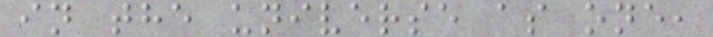in the universe as one,
